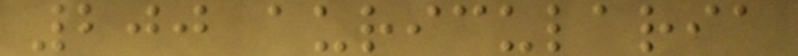200 auricularia
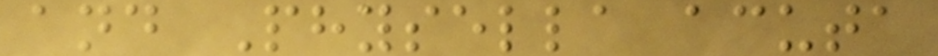and Physella acuta
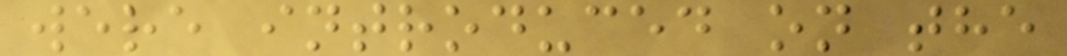were introduced on the
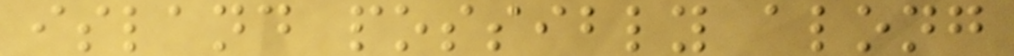island possibly along
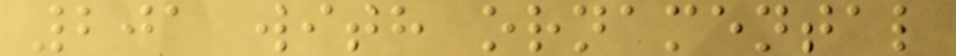201 with ornamental
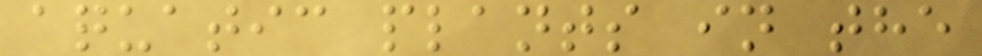aquatic plants in the
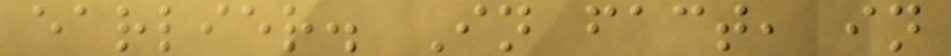earlier. In fact, in
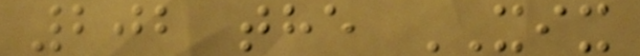202 the XIX
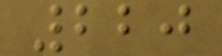220
